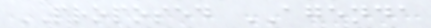PROPOSED AGENDA
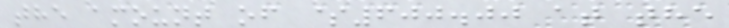the amount of $600.00 at the
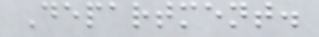Department.
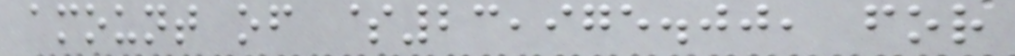amount of $23,975.00, for
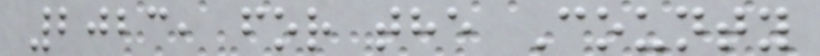2023, for the County
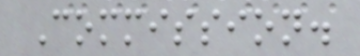Commission.
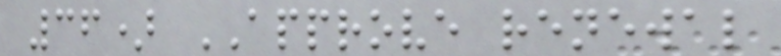36) APPROVE renewal
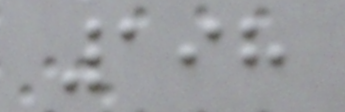198
